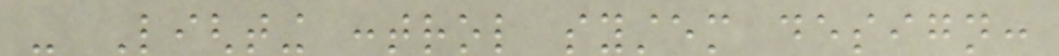- Lighting control system design:
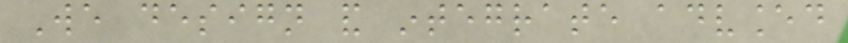We design and integrate advanced
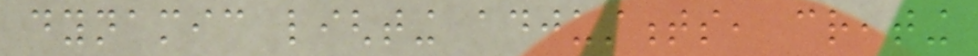dynamic lighting adjustments, creating
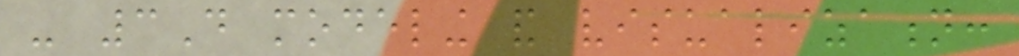- 3D modeling and visualization:
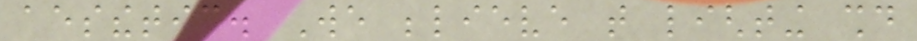aesthetic. We believe that lighting should
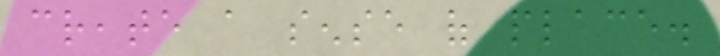create a sense of place.
